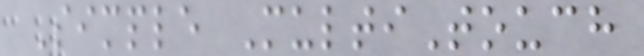Simple MultiTouch
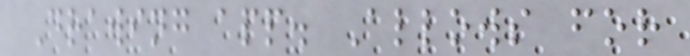Drawing app. Allows for
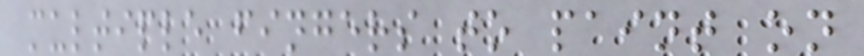multiple fingers to paint on
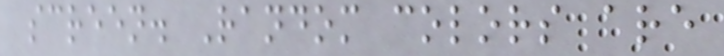screen. Random colors are
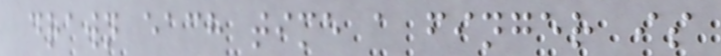drawn each time a finger is
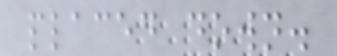placed down.
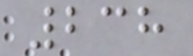238
